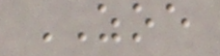ZOE
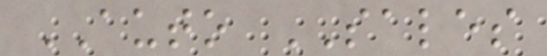AUTO SALES
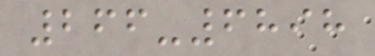266-6898
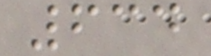634
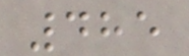485
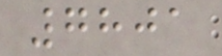7801
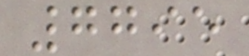7795
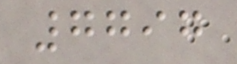7797
